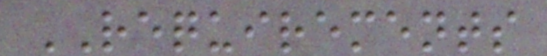REQUIREMENTS
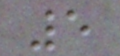5
